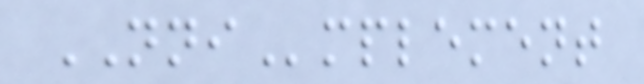NNImplement
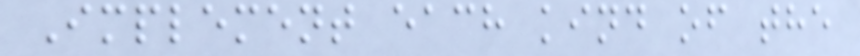Implement each kind of the
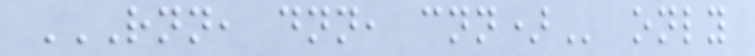RNN, DNN, CNN) only
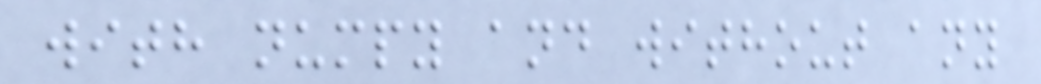with numpy and without any
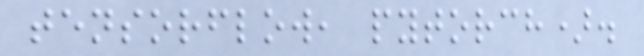tensorflow, pytorch).
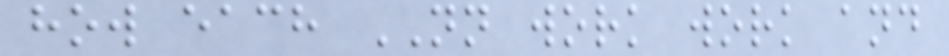how each NN work work and
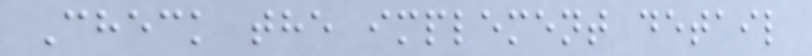Check the implement detail
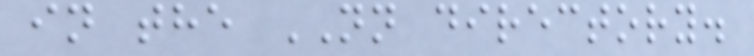in the NN directory.
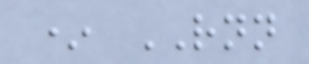* RNN
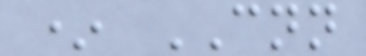* CNN
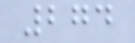274
